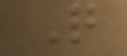Q
